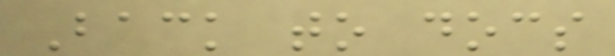Back to docs
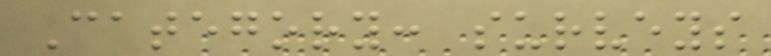Category: surveys
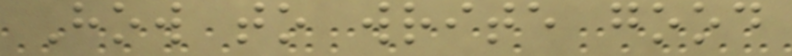How to write good
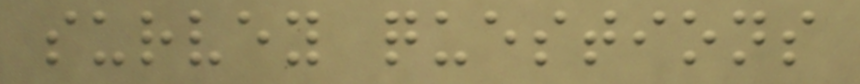survey questions
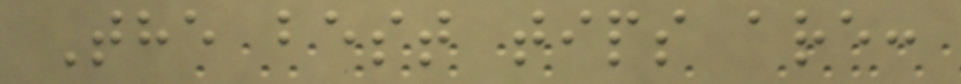The best tips are:
